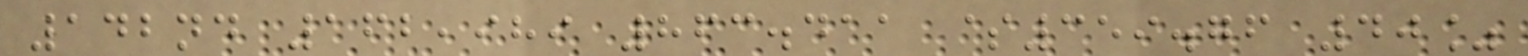142nd 162,989 863.411 $359.76 40%
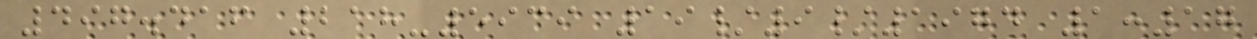497.416 218-5939 19/9/1974 1:17
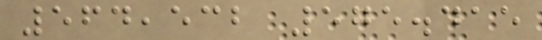564,532 575.415
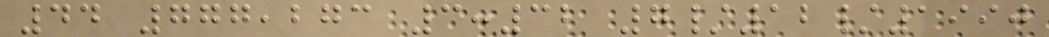44 777,273 3:32 7/12/1990
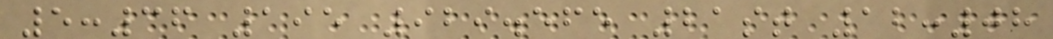5:36 195 929.565 21st 12:08
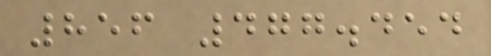856 477.454
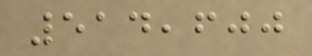514,600
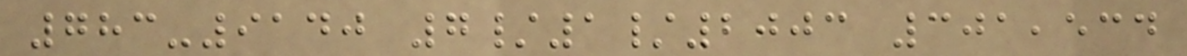783-9140 7/1/2003 301,534
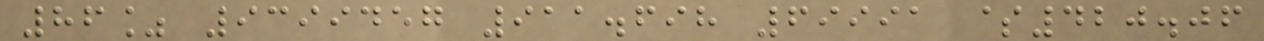86% 9399457 911.698 69991 $420.06
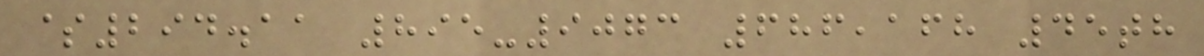$294.11 895-9073 686,168 45th
